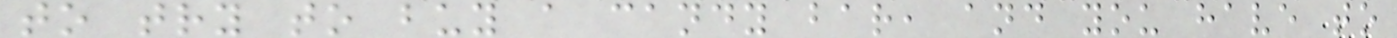to try to buy a candy bar, and you have to
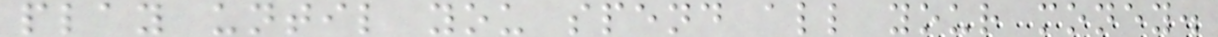play until you spend all your money.
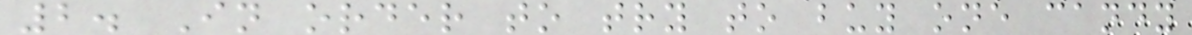2. In order to try to buy one candy
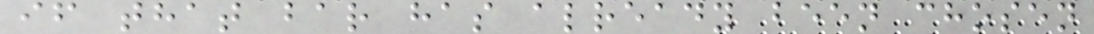if that bar has already been chosen
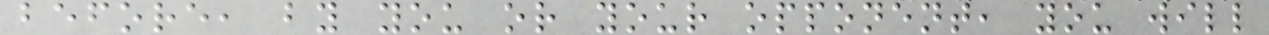before, by you or your opponent, you will
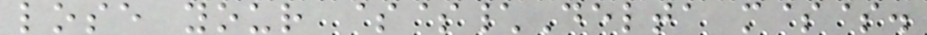lose your $$\Delta m$$.
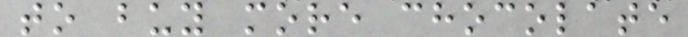to buy more chocolate
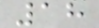18
